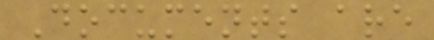Documents are
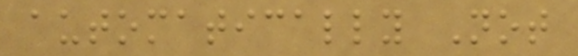automatically Not
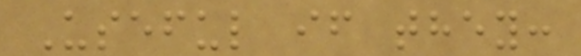Useful if they:
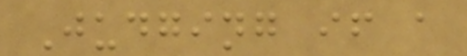Judging if a
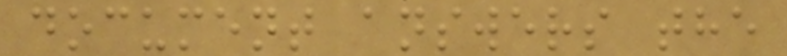document answers the
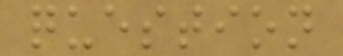question
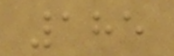185
